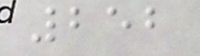252
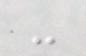-
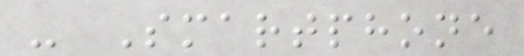- Smartphone
